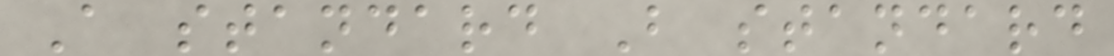A standard B standard
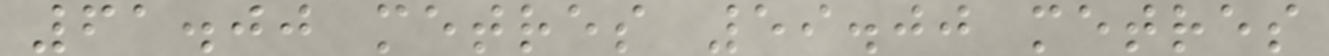61.00 metres 59.00 metres
